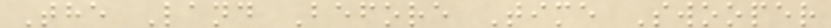The Land Before Time Swooper
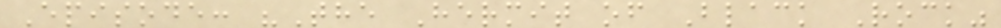Episode: "The Hermit of Black Rock"
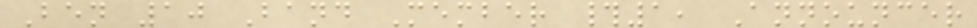Ben 10 Band Member #1, Announcer
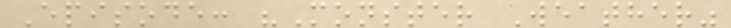Episode: "Monster Weather"
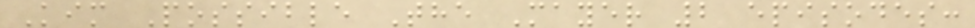Kim Possible The Mayer 2 episodes:
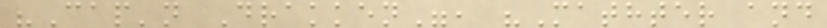"Cap'n Drakken", "Mathter and
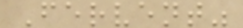Fervent"
